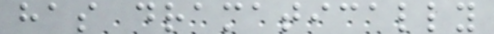has dramatically
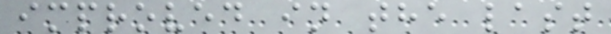improved in the last
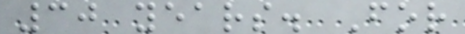30 years. For
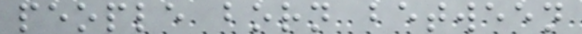people born between
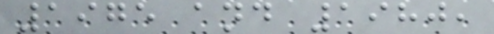1975 and 1980,
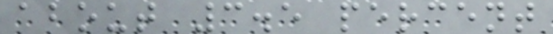about 3.5 percent
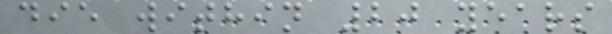die within 20 years
